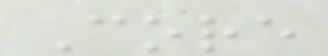Core
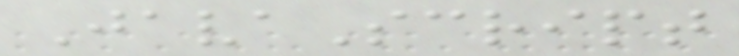JavaScript
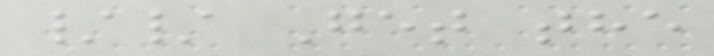// Get the
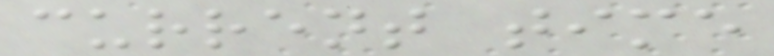current time
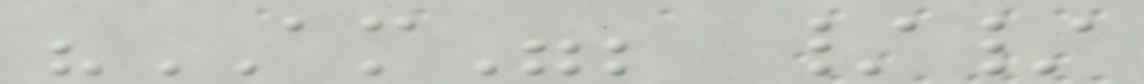"AM"; //
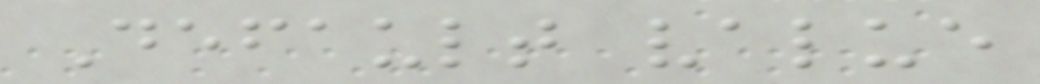Default value
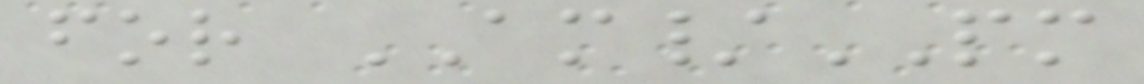for AM/PM
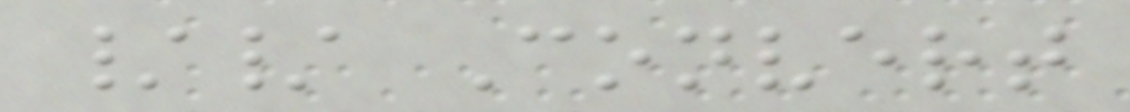// Convert
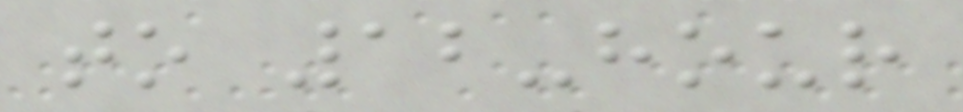to 12-hour
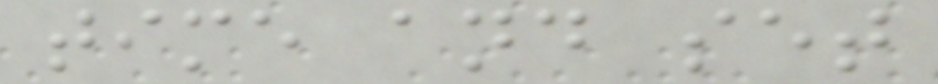time and set
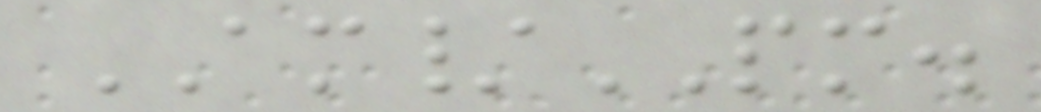AM/PM.
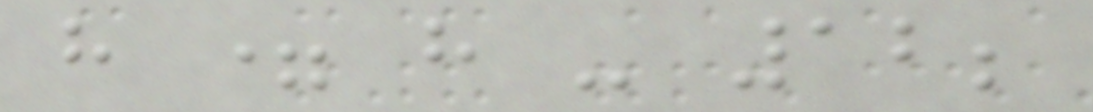h = h - 12;
